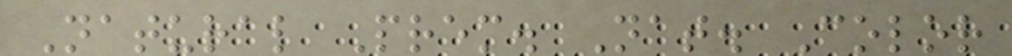Natural Prem. Nat. Color
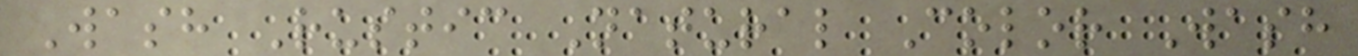Wash Rustic Natural Color Wash
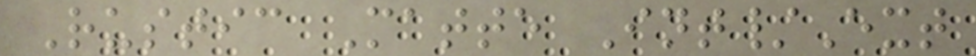Rustic Matte Int/Ext
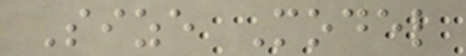Size Model
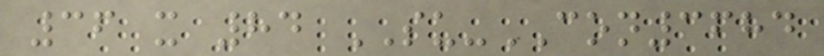36 x 84 SU-CON3684
